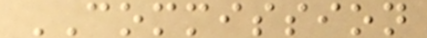COMMISSION
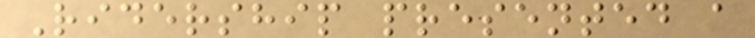Ridership presented a
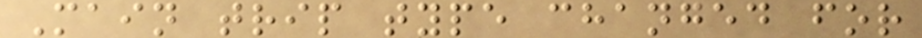Main trip type changed for
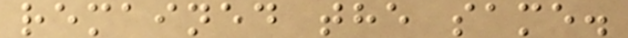remained the same.
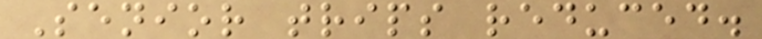Senior trips reduced.
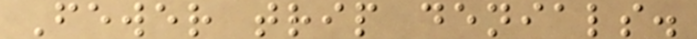Fewer trip denials.
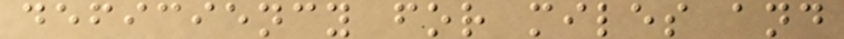deficiency for miles and
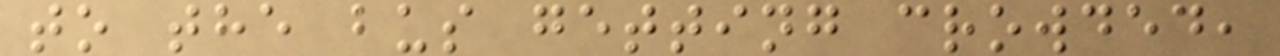to the bus getting crowded,
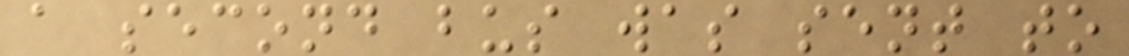a second bus was sent to
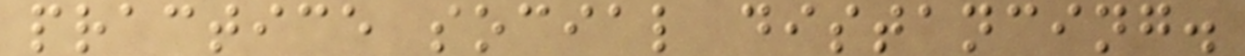practice social distancing.
